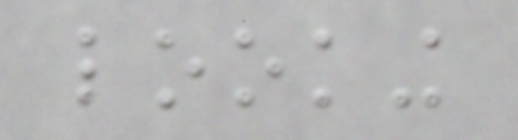looking
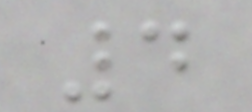4
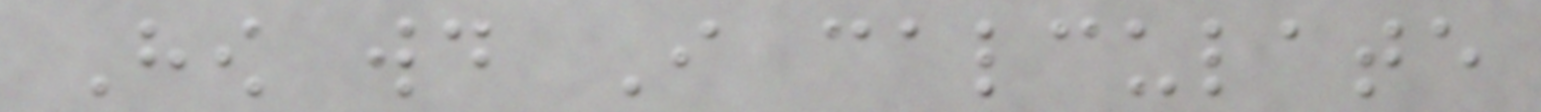How would I calculate
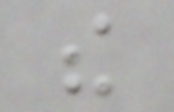the
